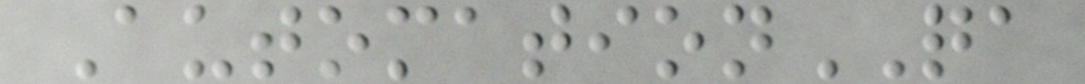AutomationQA
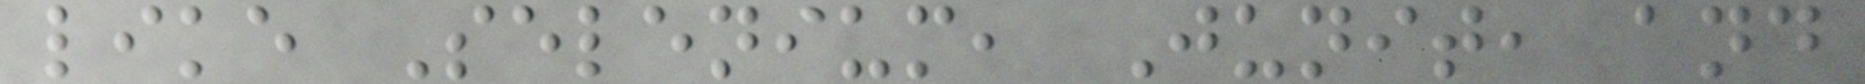like Selenium, Junit, and
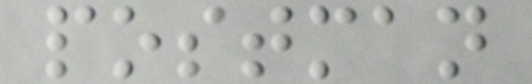postman
